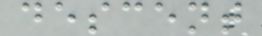descent
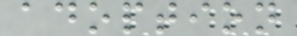adoption
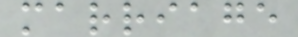marriage
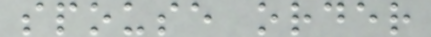spouse order
